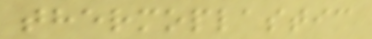thermoplastic
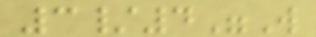3/4"W
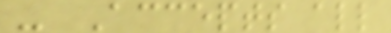- Accepts all
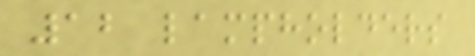12 lampholders
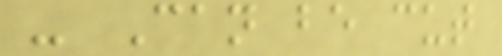- Can be cut
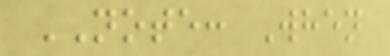NOTE: When
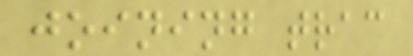joining trac
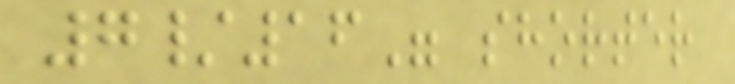7/16" shorter
